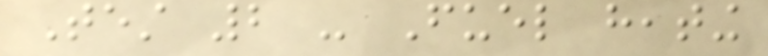Test 2 - Fuel heating
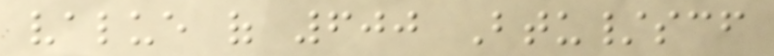value of 600 Btu/scf
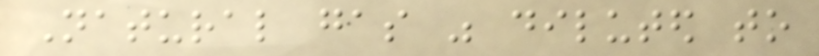Natural gas was diluted to
